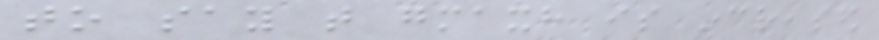to say that gmaxh is increased
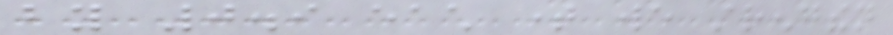by 0.9 each time we strengthen
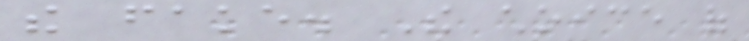the fake. The choice of
